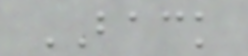BACK
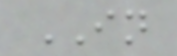IN
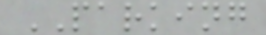PARKING
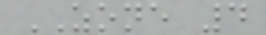ZONE 4
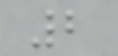2
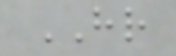HR
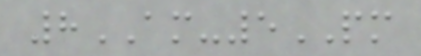8AM-5PM
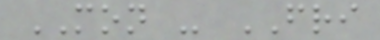MON - FRI
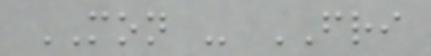MON - FRI
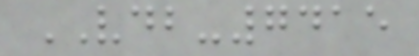VDB-7415
